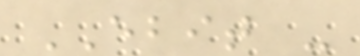EBIT -
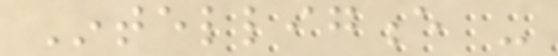Intelligence -
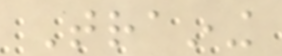Training
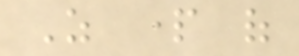As part of
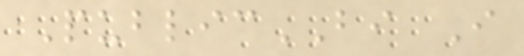PublicBI I
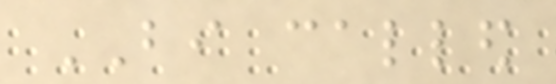BI called
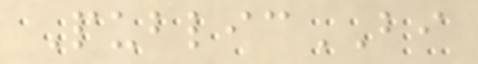PublicBI
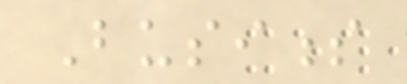Business
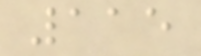115
